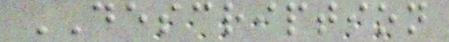DESCRIPTION
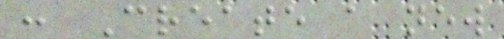: Create a new
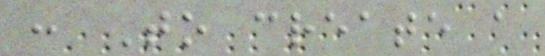: To create a
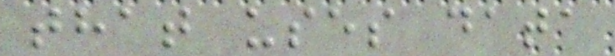that uses data
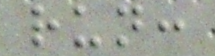run:
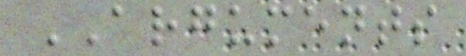ARGUMENTS
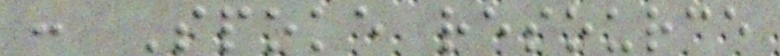: Spoke resource
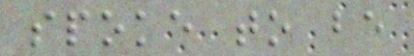spoke to be
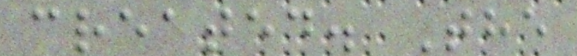created. The
